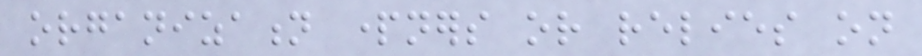organization partners or relies on
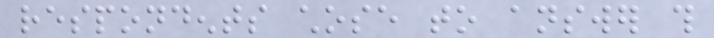respondents chose to answer this
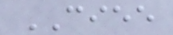CIEE
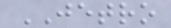JETRO
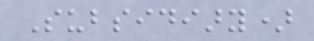Subsidiary)
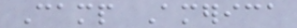Camp America
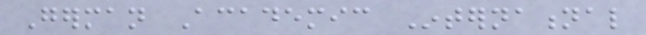German Academic International
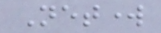Network
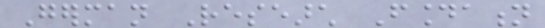German Research Foundation
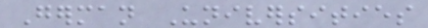German Universities
